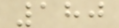180
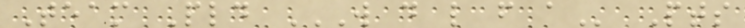Team Pld W D L F A Pts
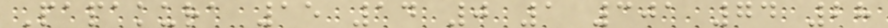Papakura 15 14 0 1 301 74 28
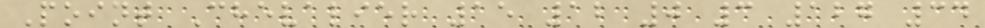Point Chevalier 15 12 0 3 127 34
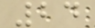24
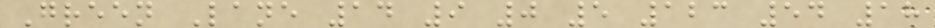Green Lane 14 9 0 5 123 54 18
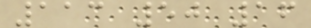113 50 16
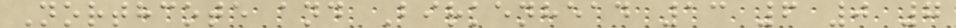Northcote and Birkenhead 13 6 0 7
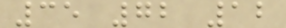35 72 12
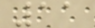11
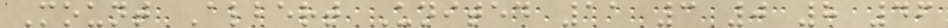Mount Albert United 11 3 0 8 46
